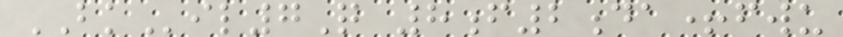BKil7Q 8f2da+fwu
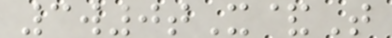3w0tX&T
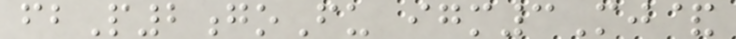fbP2goFu igm3Mj&
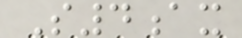S4ax
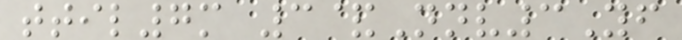ttil7m 3&Nnv3Yf
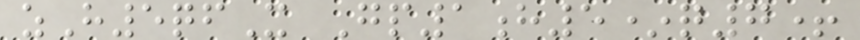zH5qfX Gp1h5*q7+
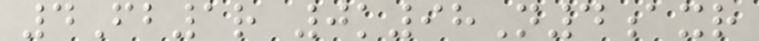4Fb1r 0k98N4axr
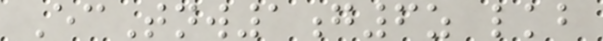EcTnw1g6z lkb
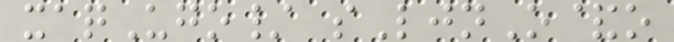xaqUgo/ sLjnO&o
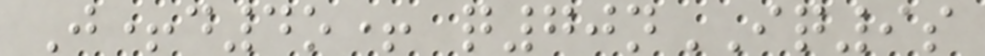J+d4o+ q70nIQ9s
